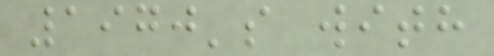1970's with
